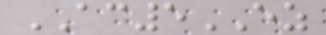AC5EZ
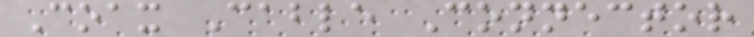Coax Cable Connector
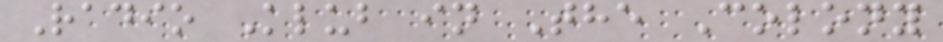Radio Klub in The Colony
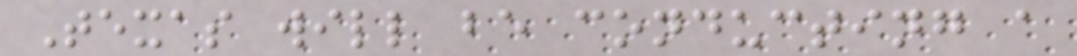Texas will be conducting a
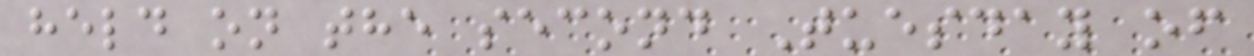held on the second Tuesday of
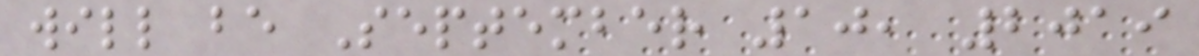will be September 10, 2019
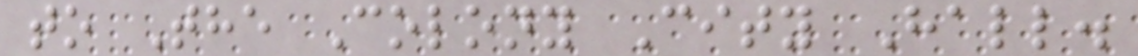to The Colony City Hall.
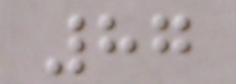87
